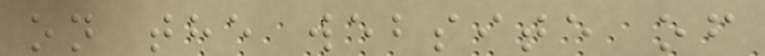on the website of
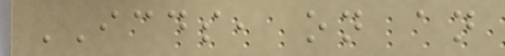ICDS, on an
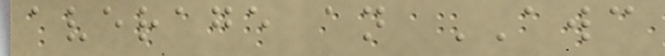average an AWC
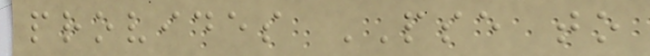provides PSE to
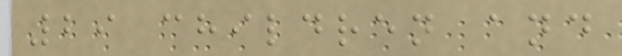29 children and
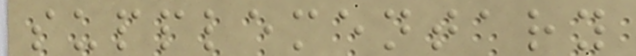supplementary
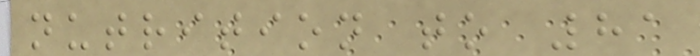nutrition to 81
